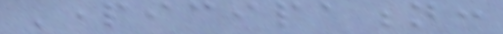Participation:
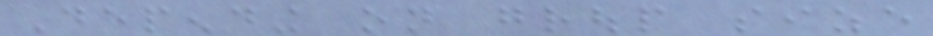Depending on group size
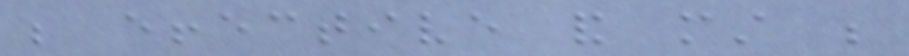be effective and must be
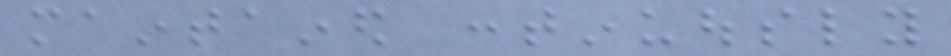maintained continuously
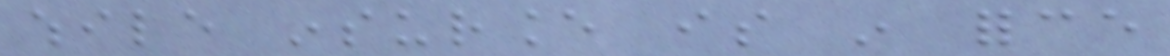while insurance is in force
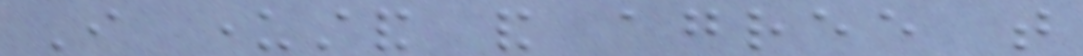I understand and agree that
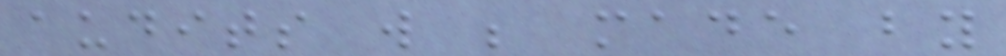audits will be made by
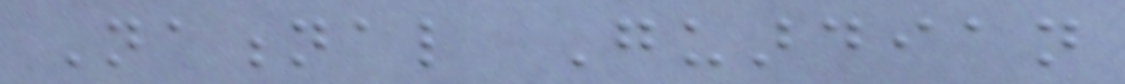National Guardian
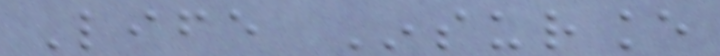Life Insurance
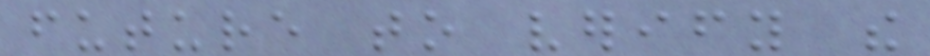future to verify the
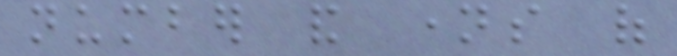number and names of
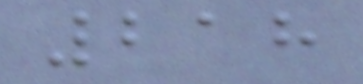218
